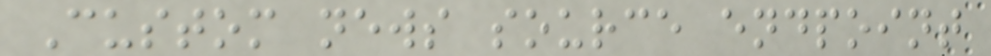Custom news source endpoint
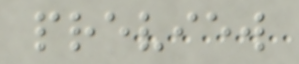preview
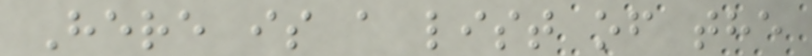Here is a list of the
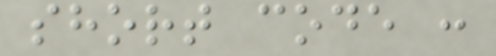short code :
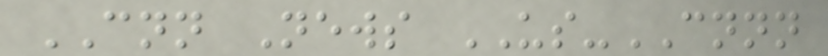CNN News US-CNNN
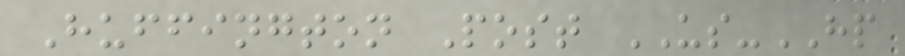Huffington Post US-HP
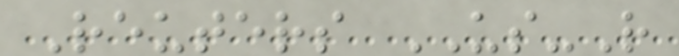Reuters US-R
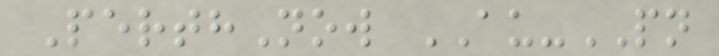PerthNow AU-PN
